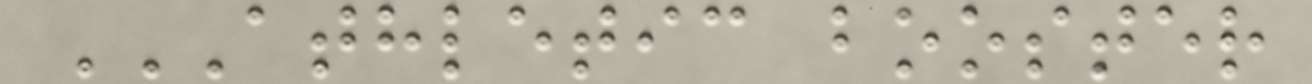ATHLETIC BOOSTER
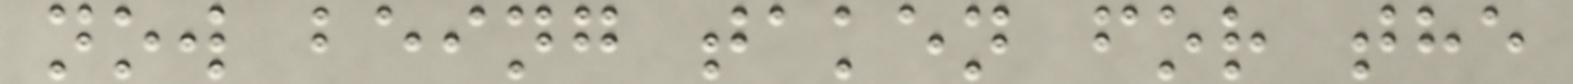now being taken for the
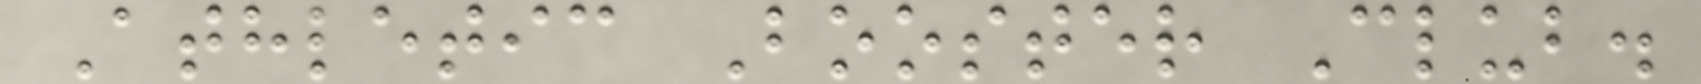Athletic Booster Club.
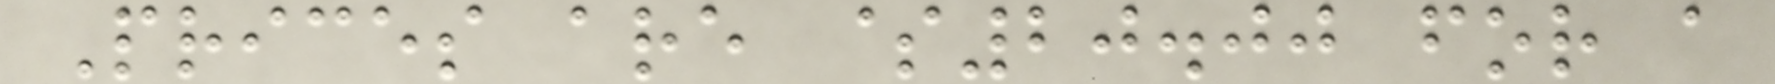Prices are $20.00 for a
